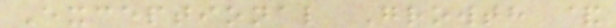Exceptional Growth &
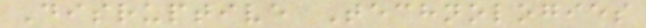Disruptive Technologies
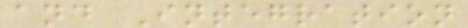and Integration
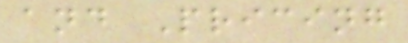and Pricing
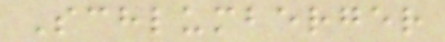Schlumberger
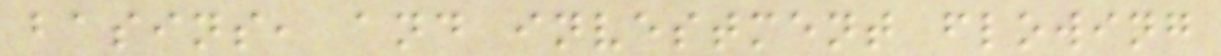basins, and investment flowing
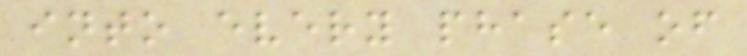into every phase of
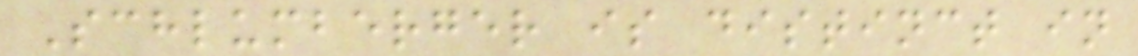Schlumberger is distinct in
